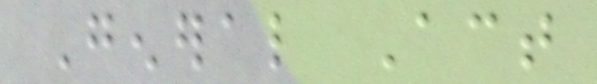General Act
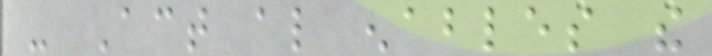- Act also enables the
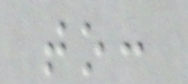to:
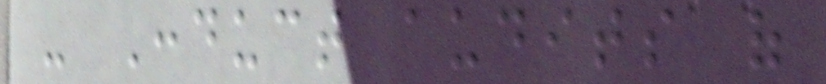- Conduct audits of
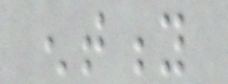entity
